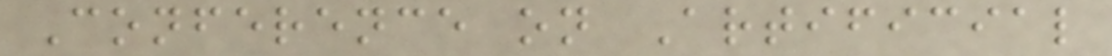Conference on Artificial
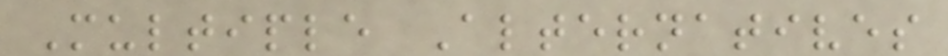Multiple Alternatives
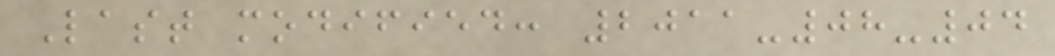Last modified: 2011-08-04
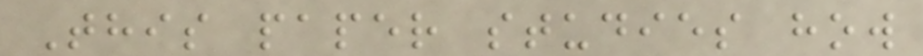This paper studies how
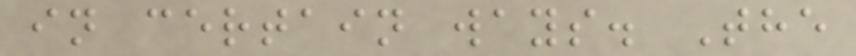in certain ways. The
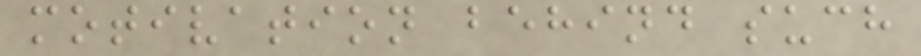motivation behind such
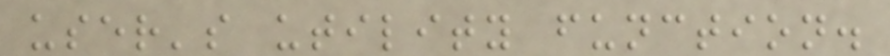user's utility function.
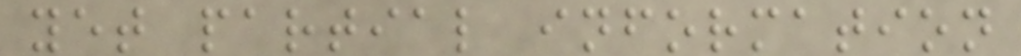yet partial information
